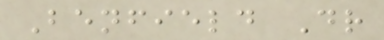Benfield Dr
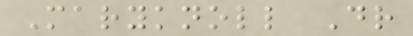Maryknoll Dr
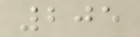205
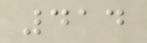414
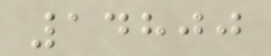14800
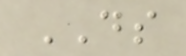DS
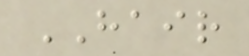HAIR
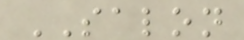SALON
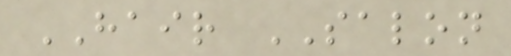HAIR SALON
